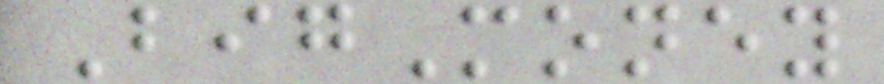BigMoney
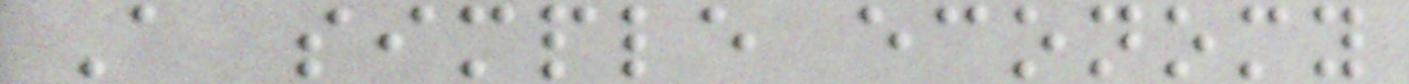A simple economy
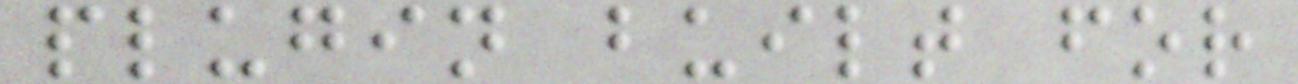plugin built for
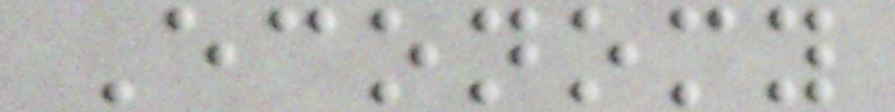Economy
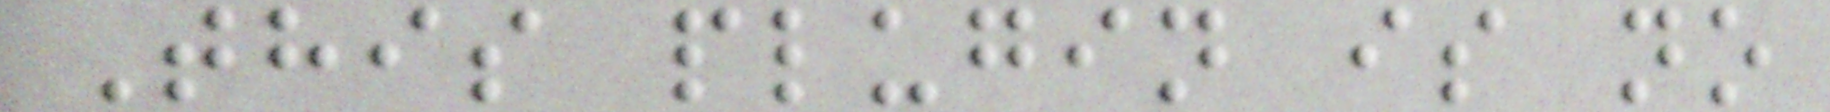This plugin is no
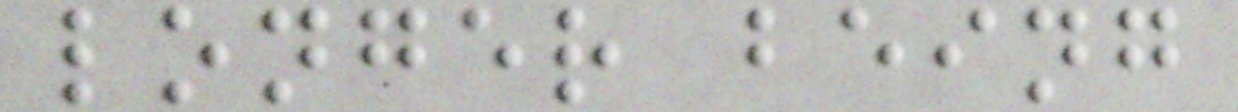longer being
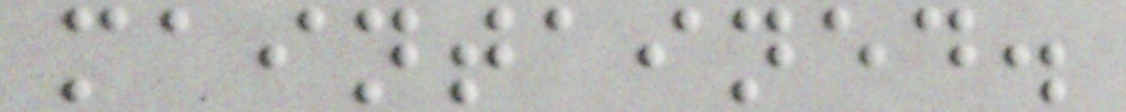maintained.
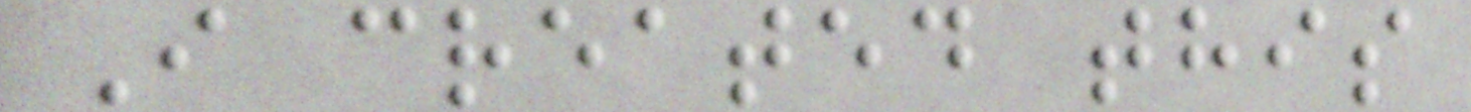I created this
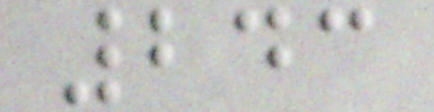243
